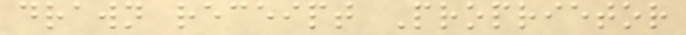drawn receipt Proprietor
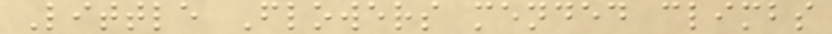Little Flowers mended climbs
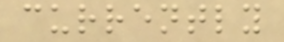currently
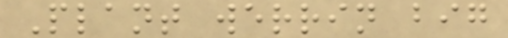Plant werrin big
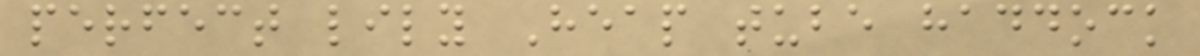perfect lily Heap tube haddock
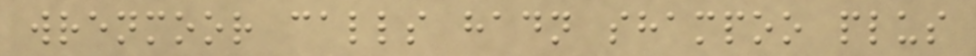wrenmoor calls hadn shampoo plus
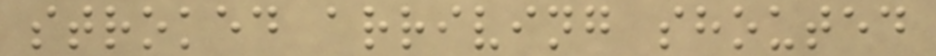stroked arriving shouted
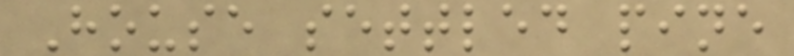House settled pine
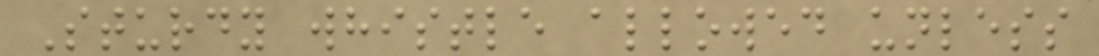Sturdy whistle allowed unless
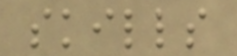skills
